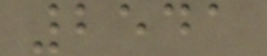2541
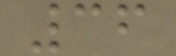36
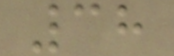38
